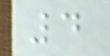4
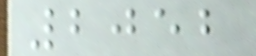2052
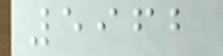5962
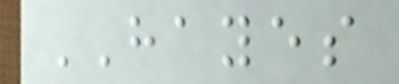HAYES
